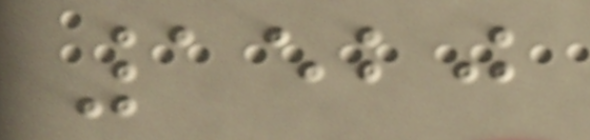1520
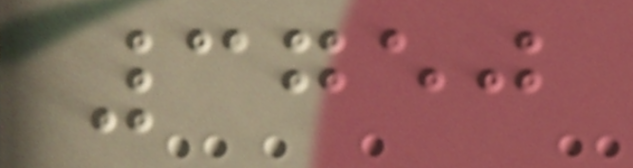3750
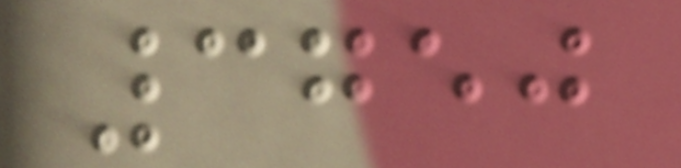3750
